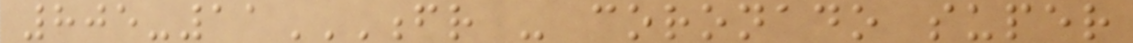805-11FR - CORONADO SUPER
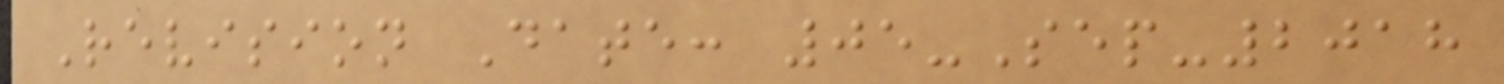Revision Date: 05-Sep-2018
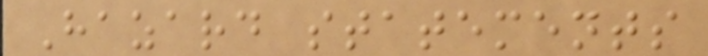Hazard statements
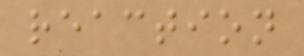reaction
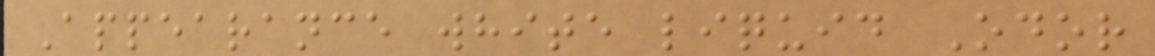Appearance white liquid Odor
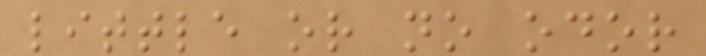little or no odor
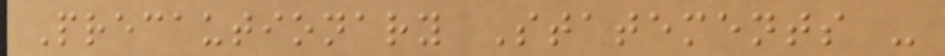Precautionary Statements -
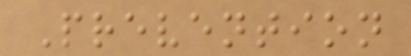Prevention
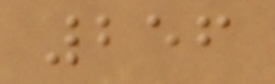256
